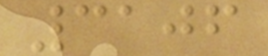3106
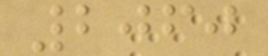2060
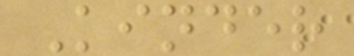Kinder
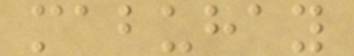mabuhay
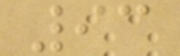93
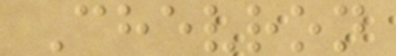Chevron
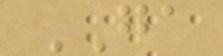GA
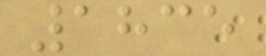1835
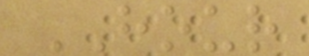HOUR
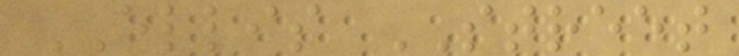ELLIS STREET
